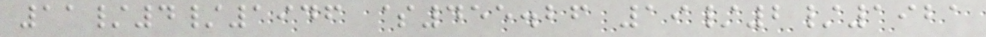11/4/1946 $455.26 19/2/1921
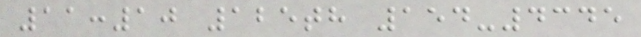11:10 125th 154-4345
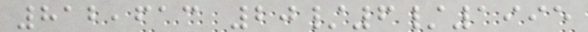812,613 20/6/1995
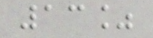13%
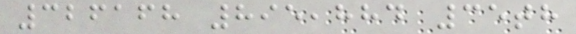326168 895,884 35th
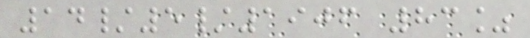14/5/1906 83%
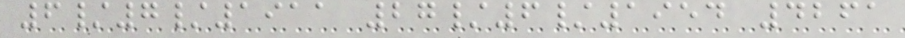6/7/1911 27/6/1954 4261
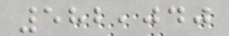582,040
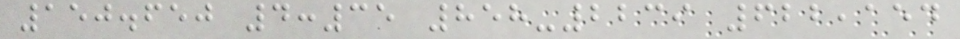150.650 4:35 858-2239 622,154
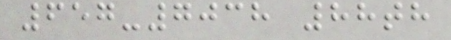657-7038 88th
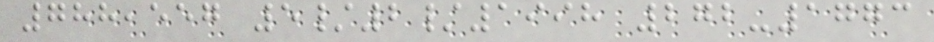788,557 5/2/1998 272-1773
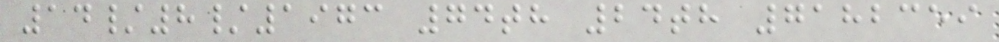14/8/1973 74th 24th 7182359
